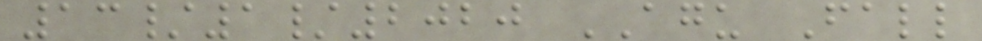13/1/2020 AGU Fall
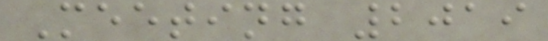Meeting 2019
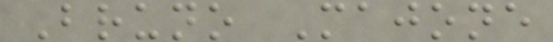Bruno Majone
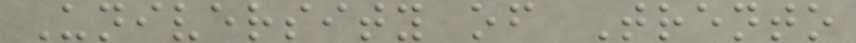University of Trento
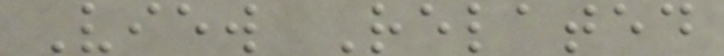View Related
